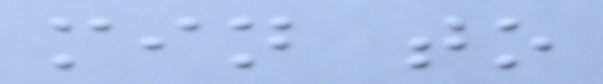min to
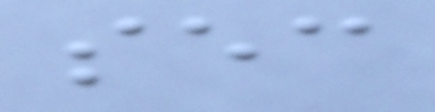sec
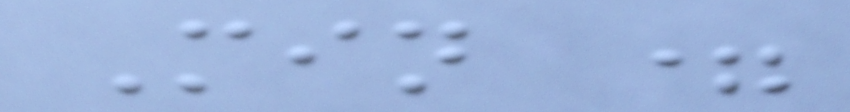Min =
